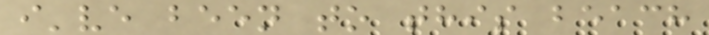i've been to this beach
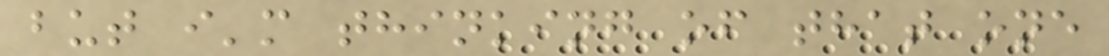but i'm thinking of that one
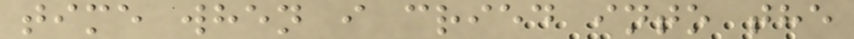time when i cried into the
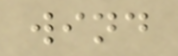wind
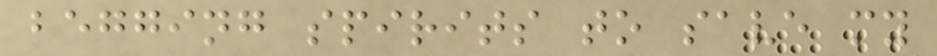begging spirits to save my
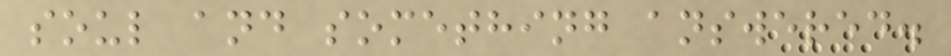soul and something answered.
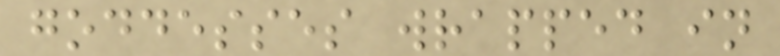goddesses wrapped in
